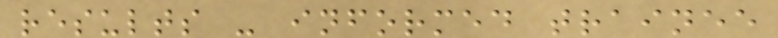results - informed trainee
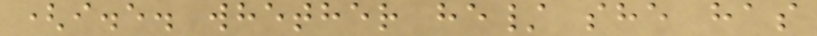(i.e. whether he/ she has
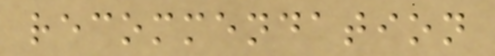recommendation
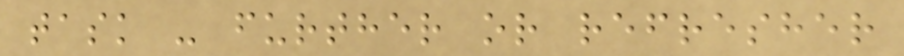task - further or refresher
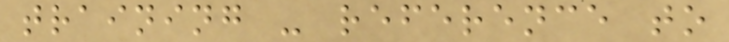training - reference to
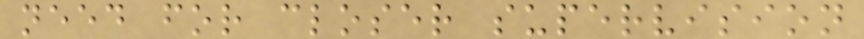need for closer supervision
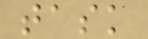task
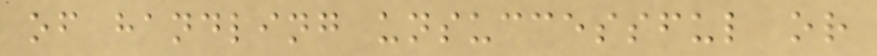of handling unsuccessful or
